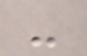-
